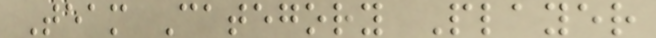Team Category Player
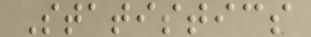Statistics
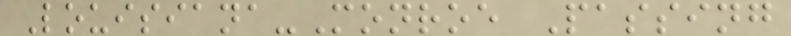Louisiana-Monroe Passing
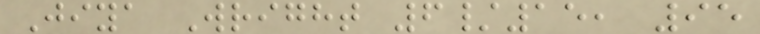Jiya Wright 6/15, 95
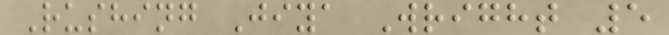Rushing Jiya Wright 5
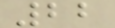22
